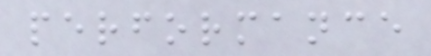performance
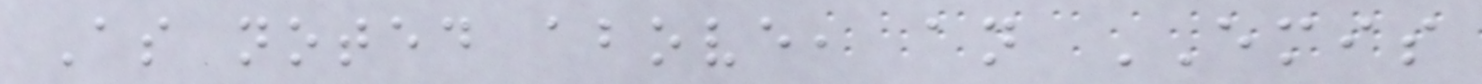As noted above, an EMIS
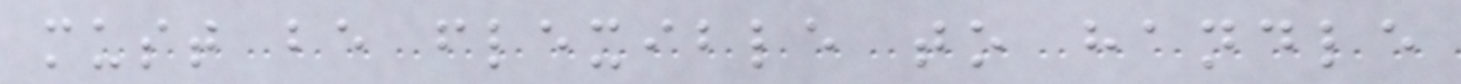must be flexible to handle
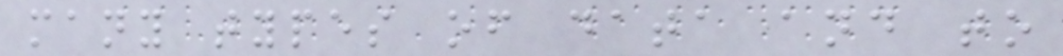many types of data and to
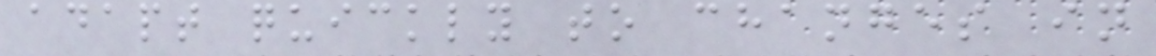adapt quickly to changes in
